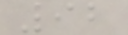92
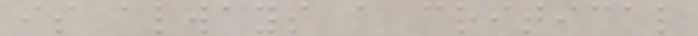is always a critical
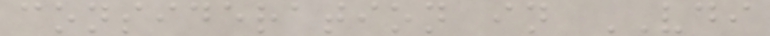consideration in VDI
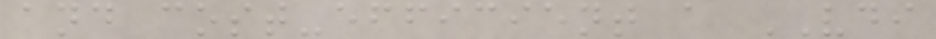and cost-efficient a VDI
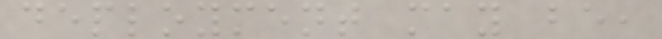deployment may be,
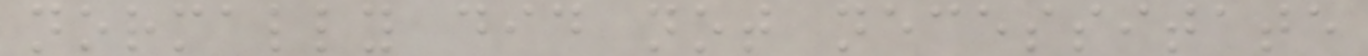normally did not necessitate
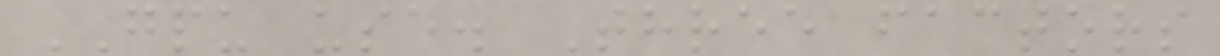GPU use. Three factors
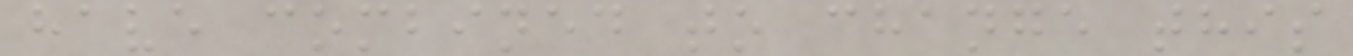have combined to change this
